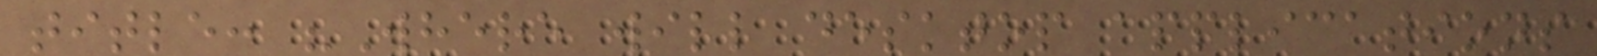title: "Where will desktop applications
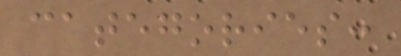categories:
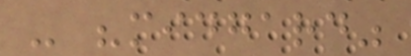- "midgard"
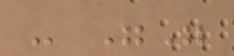- ""
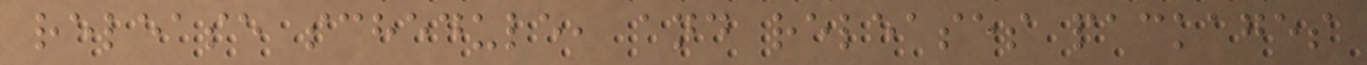release schedule, and releases packages
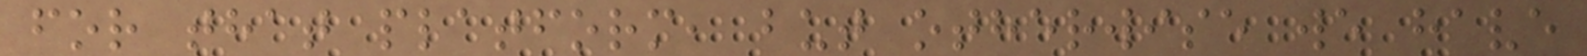for that platform, but otherwise we have
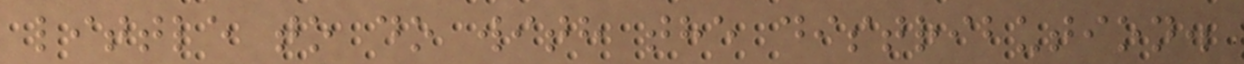little to do with the distribution.
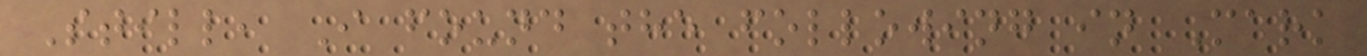Still, I found the following in Mark
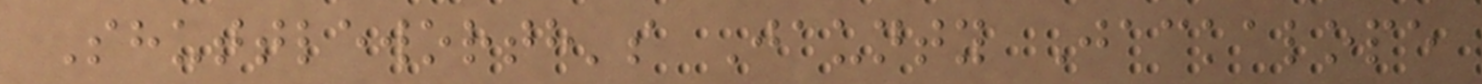Shuttleworth's Jaunty Jackalope
